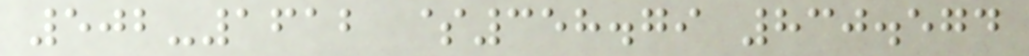502-1612 $358.79 830.574
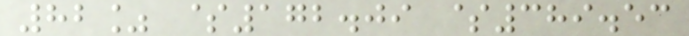82% $172.09 $389.53
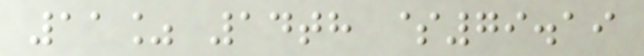11% 14th $79.19
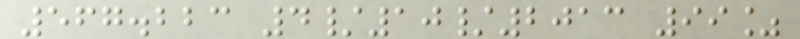567.223 4/10/2013 99%
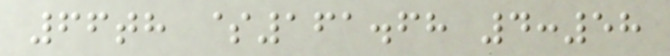66th $161.68 4:58
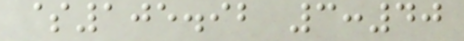$105.92 3:40
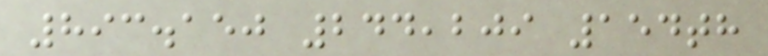893.150 244,209 154th
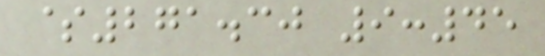$271.30 9:45
